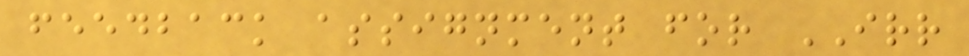feedback assignment for IRR
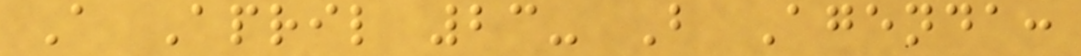A April 23- B Agenda:
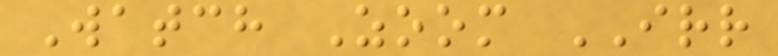Watch Zoom IRR
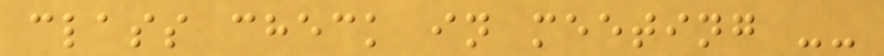class check in meeting --
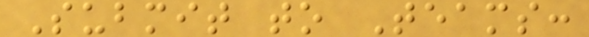Submit to Teams:
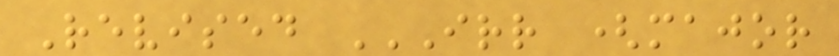Revised IRR (MAJOR
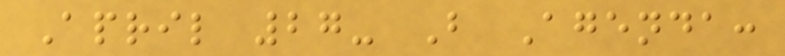April 27- B Agenda:
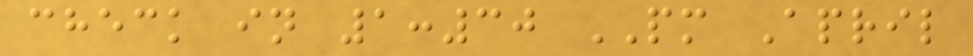check in 1:30 PM April
